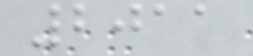2011
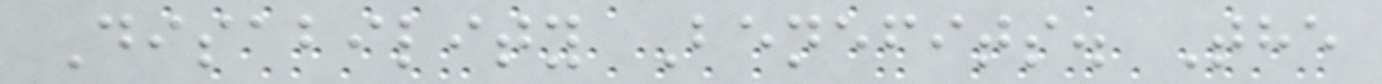Disability Benefits. The
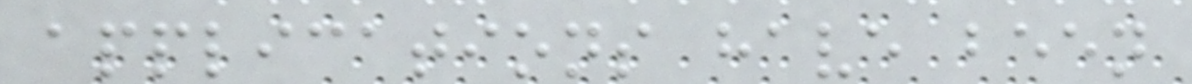applications have been
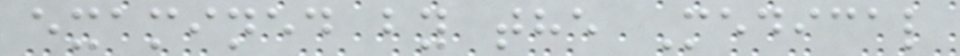examined by the Medical
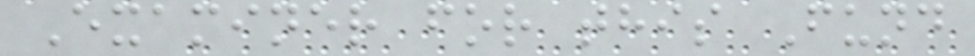Examiner for this Fund
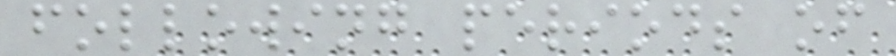following periods of
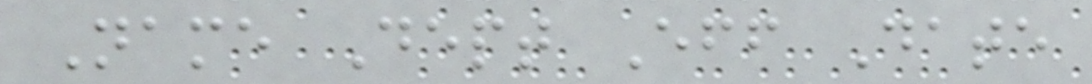Name Dept Eff Date
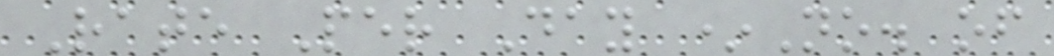Rate Per Day *No. of
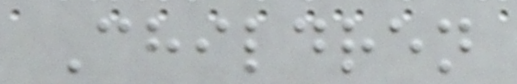Children
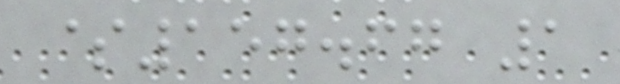$157.67 1
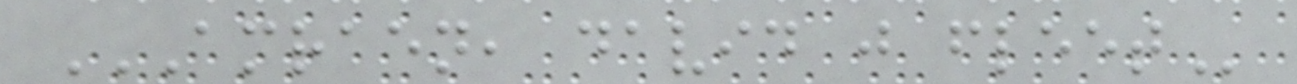AMRAEN, DAVID J FLEET
